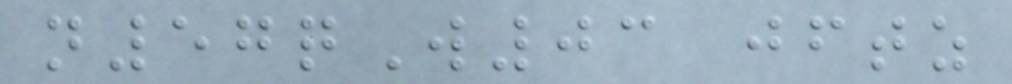n57qW03 jftz
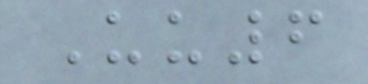Uu6
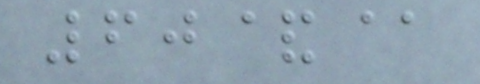60&@
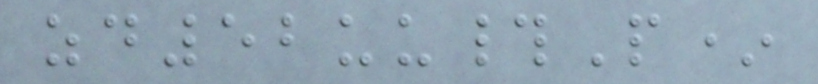zd52uu#P*
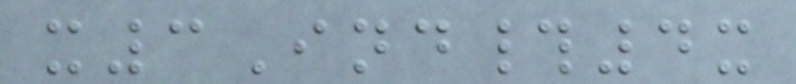x3Ind#4x
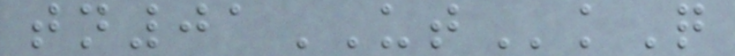tn01UTkQ
